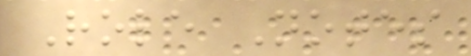Role Notes
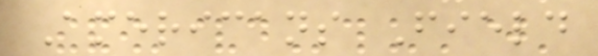Americans Field
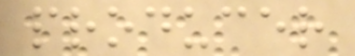producer
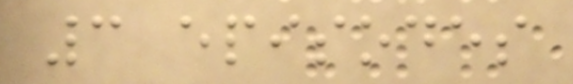3 episodes
